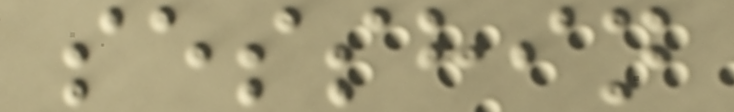sesshin
